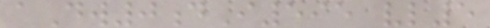aDw0dI595 vl5
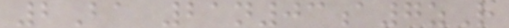2Ba 21n03a7zR
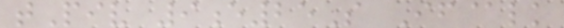tPiv 9e25S If@lk
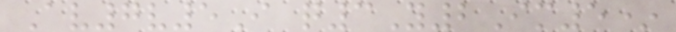Av7v5I q3Y2Im5*
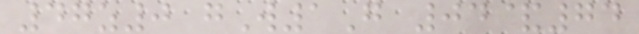47z0 gW1G 04&74
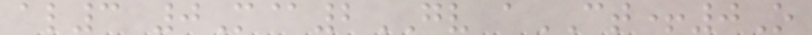al3 0M@2GV aCT+0O
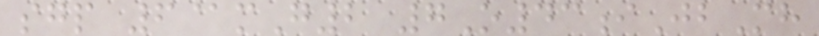sgp 6@mG2 7O43iJbMh
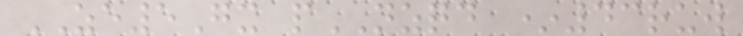ZE5Gx pNZQD *43ruw
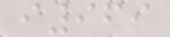i969
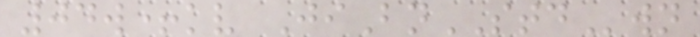04w+kv JiBnSTDwn
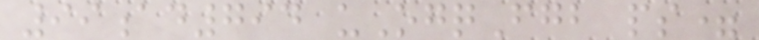99ad794 uOgqFgb ps=
